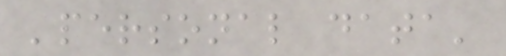'personal data'
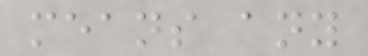means any
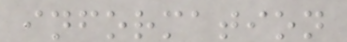information
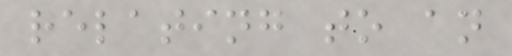relating to an
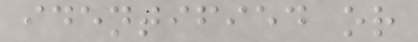identified or
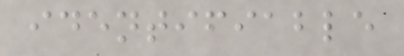identifiable
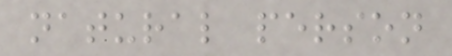natural person
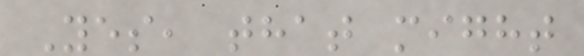Yes, that might
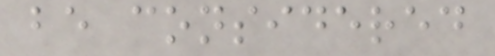be considered
